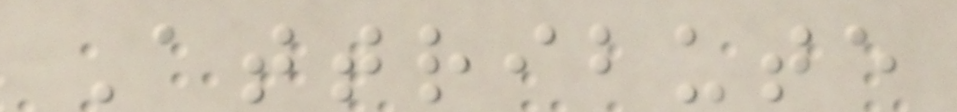Attribute
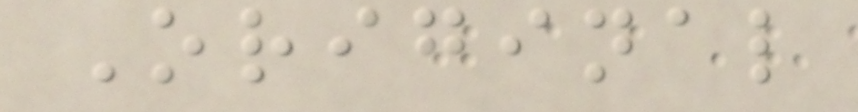Original
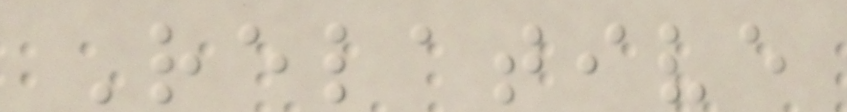Relative
